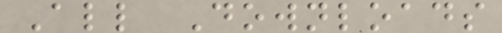All Downloads
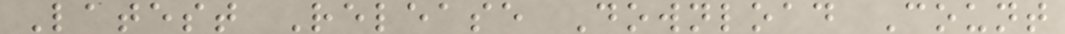Latest Release Download Count
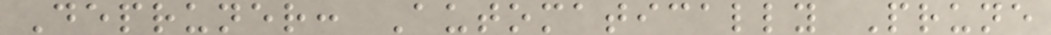Depruner: Automatically Prune
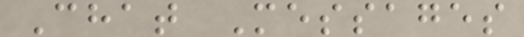Chat Messages
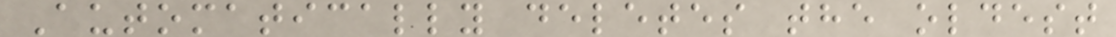Automatically deletes the oldest
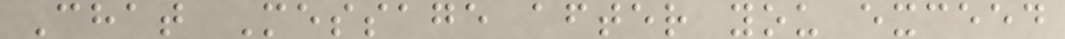Chat Message after you exceed
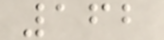162
